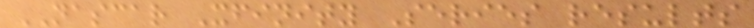NASCAR Xfinity Series results
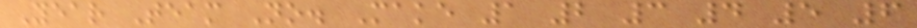Year Team No. Make 1 2 3 4 5 6
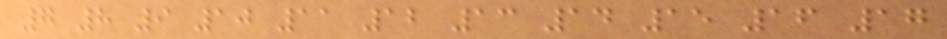7 8 9 10 11 12 13 14 15 16 17
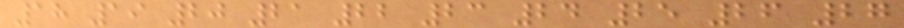18 19 20 21 22 23 24 25 26 27
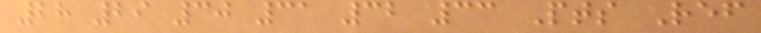28 29 30 31 32 33 Pts Ref
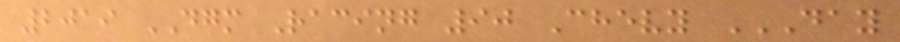2019 DGM Racing 90 Chevy DAY
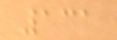131
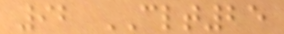92 CLT25
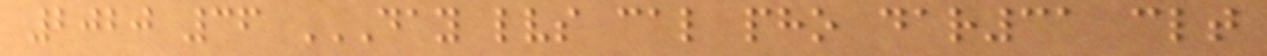2020 36 DAY LVS CAL PHO DAR31 CLT
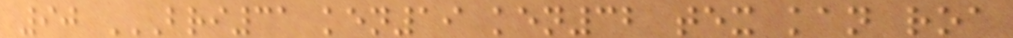90 BRI31 KEN19 KEN32 TEX KAN ROA
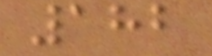182
